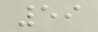59
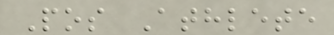Pos Athlete
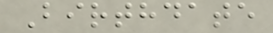Birthdate
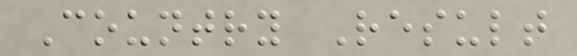Country Result
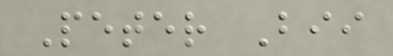Peter Bii
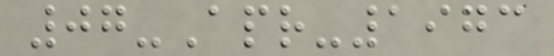07-Apr-1973
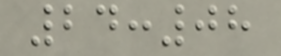24:08
